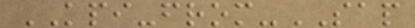KPI-from-SAP
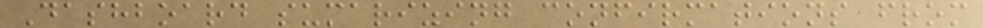Dashboard sumarizing confirmations from
